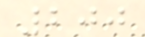200
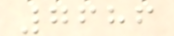7686
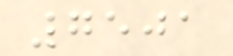7501
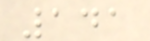141
